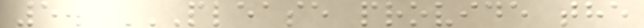5. PLEASE PROVIDE THE
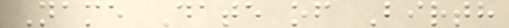Name Date of Birth
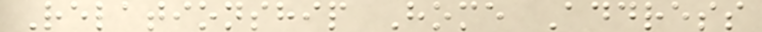Relationship Home Address
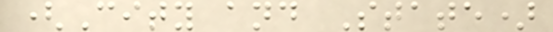(City and State)
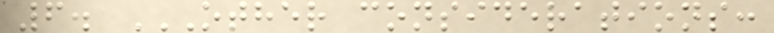6. OTHER CONSIDERATIONS:
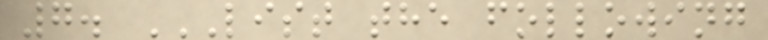7. LIST THE FOLLOWING
